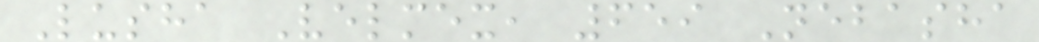Lusha Velmex, 659 Nebasha
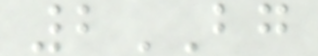2BG
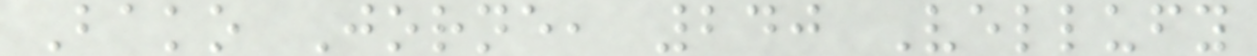Bako Jorne, 240 Vellufy
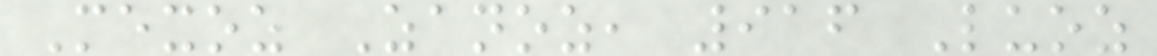Mexoz Zanoz, 916 Luoz
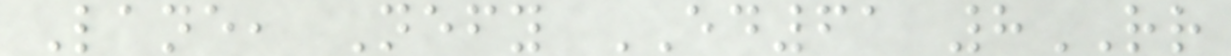Lane, Nefy ED61 8RR
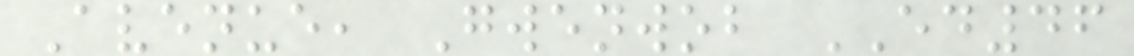Avenue, Gwenwob ED46
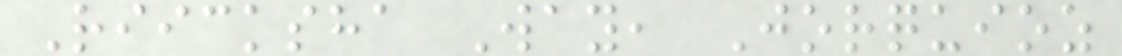Riicksha Way, Jorquioz
